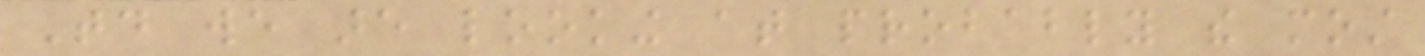Today we are looking at probably the most
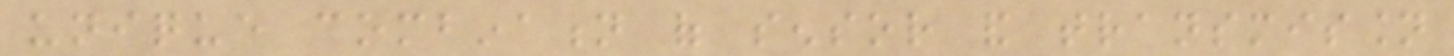unique combination of sensor and transmission
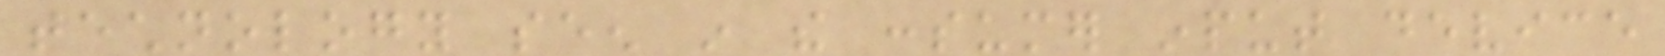technology seen in the consumer input device
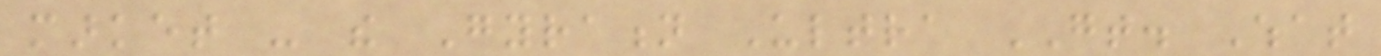market - the Gyration Ultra GT. What
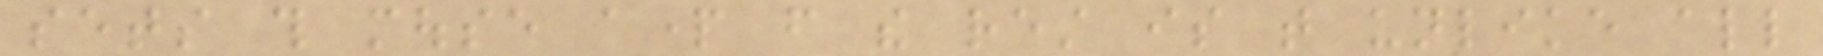sets this mouse apart from the rest is that unlike all
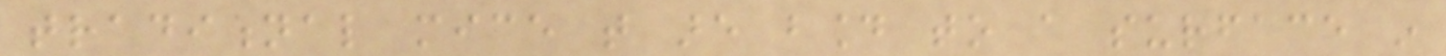traditional mice that are bound to a surface in
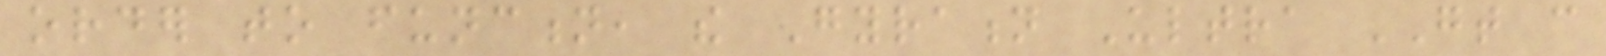order to function, the Gyration Ultra GT can
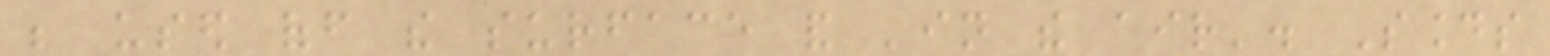be used off the surface and 'in the air'. Sounds
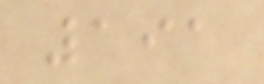191
